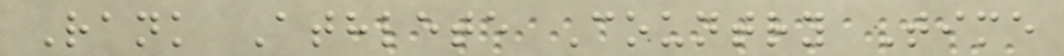Rank Athlete Country Time
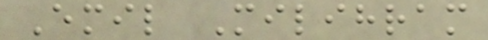Emil Milihram
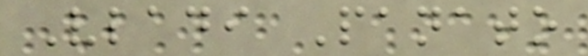Vladi Panato
